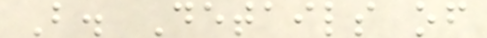B. Details of
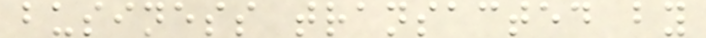business transacted by
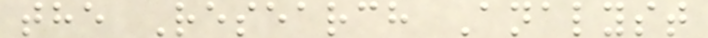the Research Analyst
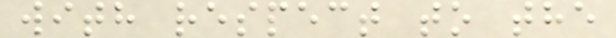with respect to the
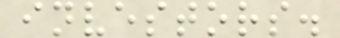investors.
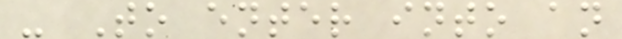- To enter into an
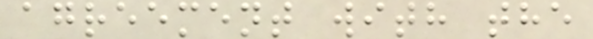agreement with the
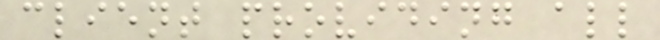client providing all
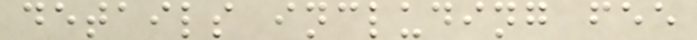details including fee
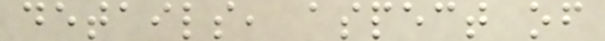details, aspect of
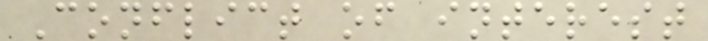Conflict of interest
